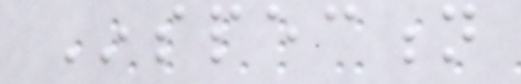Inspection
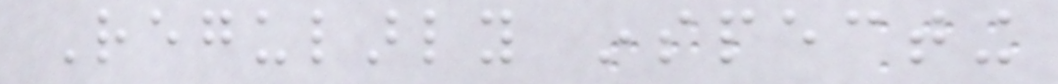Regularly inspecting
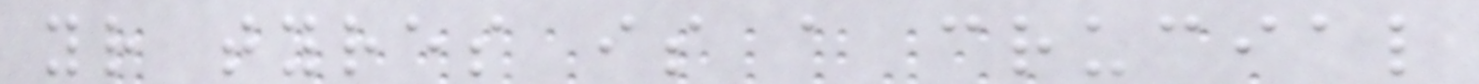your tyres is a crucial
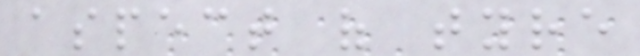aspect of tyre
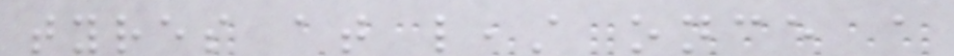tyres at least once a
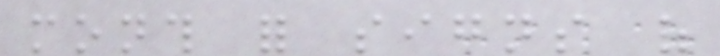month for signs of
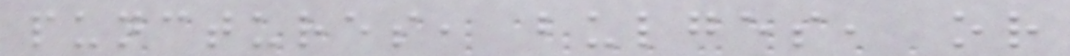punctures, bulges, or
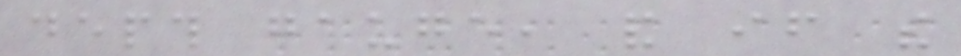depth gauge, and if the
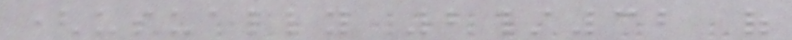(usually 2/32 of
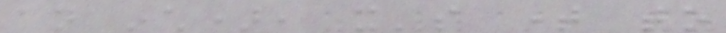an inch), it's time to
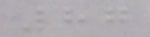87
